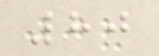80
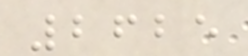2625
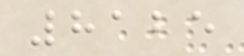8125
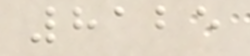8125
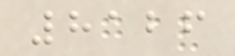8126
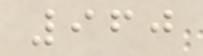960
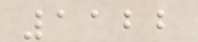1122
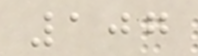107
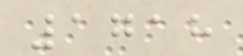1718
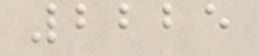2225
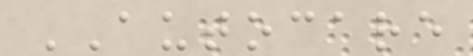AUTOCARE
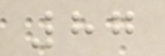87
